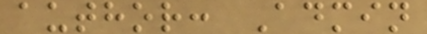author: Admin
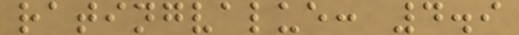ratingvalue: 4.9
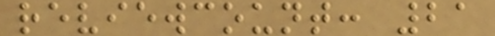reviewcount: 21
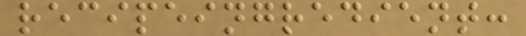recipeingredient:
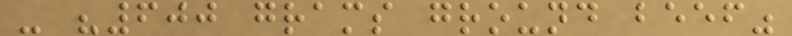- "600 grams ground beef"
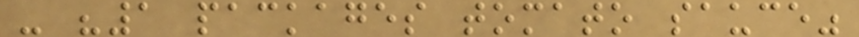- "1 packages tomato sauce"
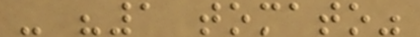- "1 tomato"
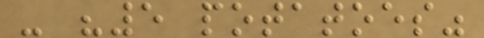- "5 potatoes"
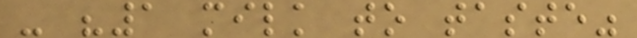- "1 milk to taste"
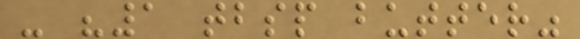- "1 tbsp butter"
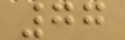77
